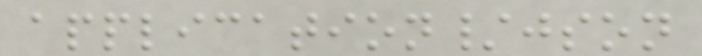application/json
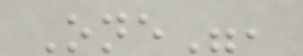One",
